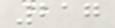217
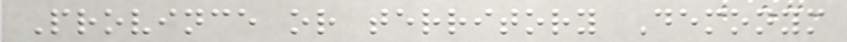Province or territory Demonym
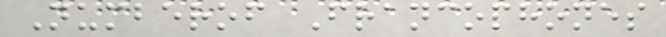Numberof Francophones
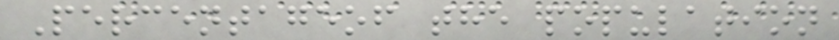Percentageof the population
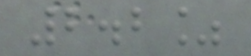2.2%
